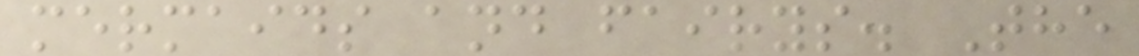mermaids and fairys. The
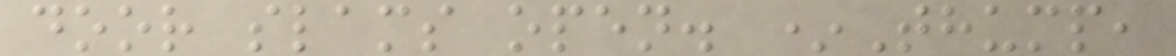door slams open. *Thump,
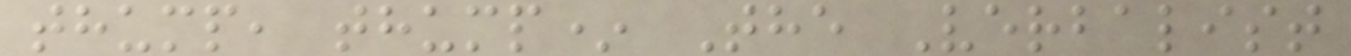thump, thump* The Verbalist
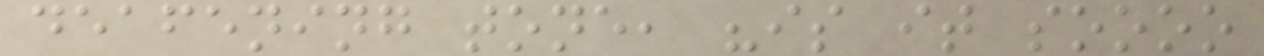deafening tone, "is it soooo
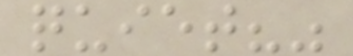quiet?"
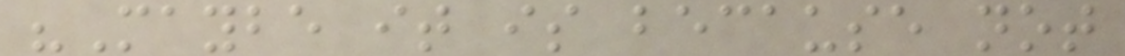"Maybe it is because not
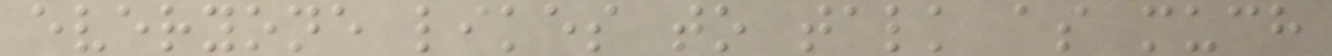everyone likes to talk as much
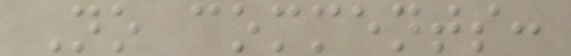No comments:
